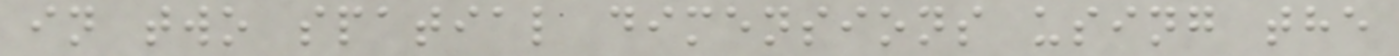in two spatial dimensions using the
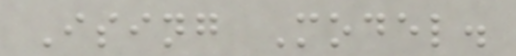Ising Model.
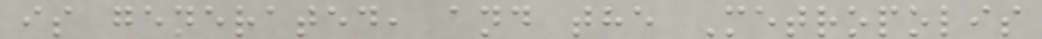is generated, and the Metropolis
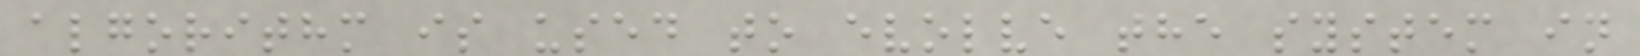algorithm is used to evolve the system in
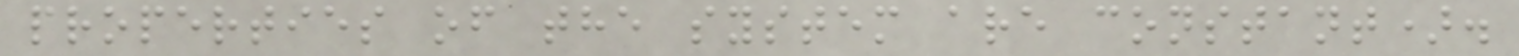properties of the system are constant).
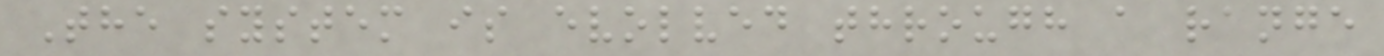The system is evolved through a range
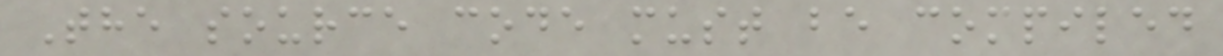The source code must be compiled
